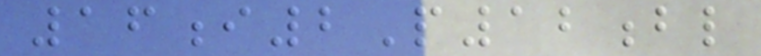16i2P12bl
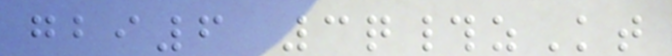gbi6 3q#zKt
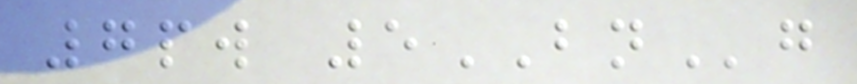7pw 5BNg
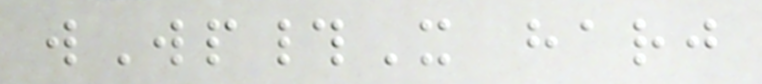wWp#X harj
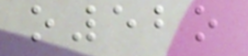o52o
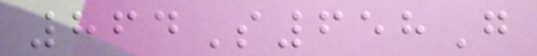864S658G
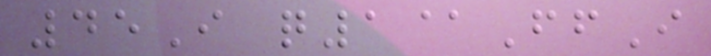45I q1@FfI
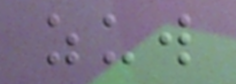zuw
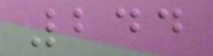244
